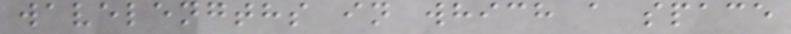wavelengths in which a space
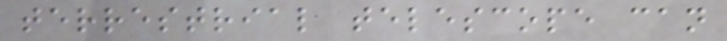terrestrial telescope can
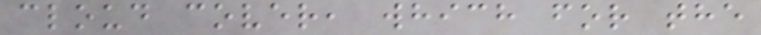cloud cover, which for the
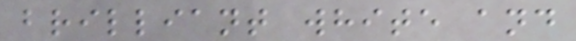brilliant white and
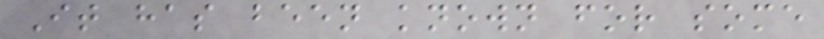It has been known for some
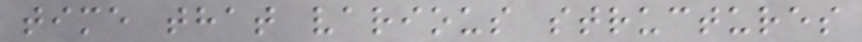time that various structures
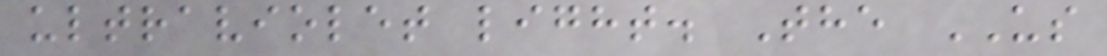ultraviolet light. The US
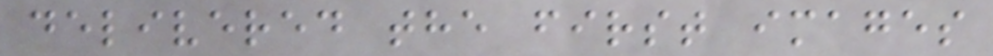delivered the first images
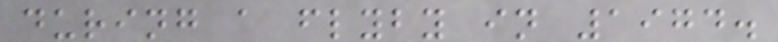during a flyby in 1974.
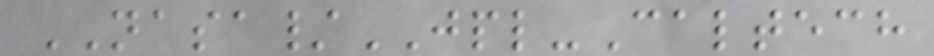NASA/JPL-Caltech
